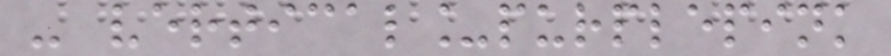- vertical_purplepink
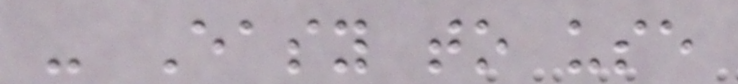- Easy to use
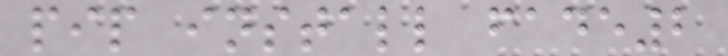pip install fade2
